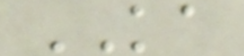KA
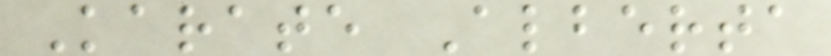Karate Alberta
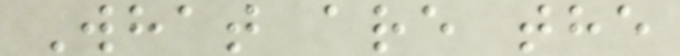What are the
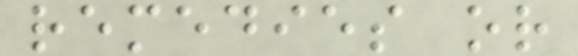remedies or
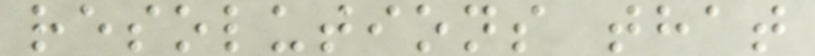resolutions that
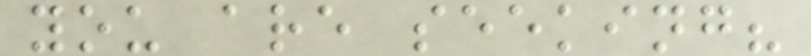you are seeking?
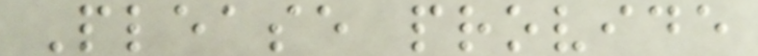Please provide
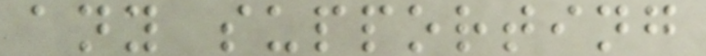any supporting
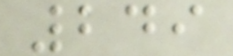249
